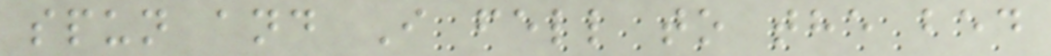spun and I fell to the bed
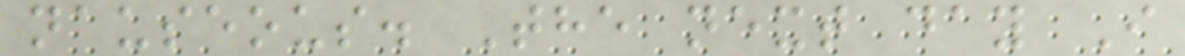nauseous. The next day I
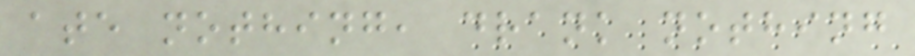ate nothing, drank nothing
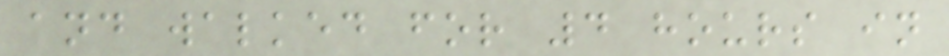and walked for 4 hours in
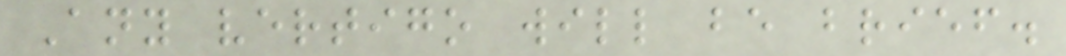Any vertigo will be brief.
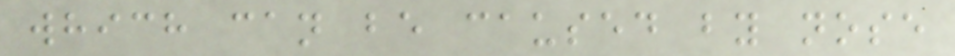which can be caused by nose
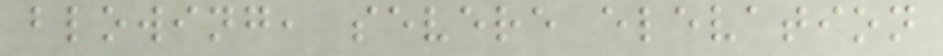blowing, severe elevation
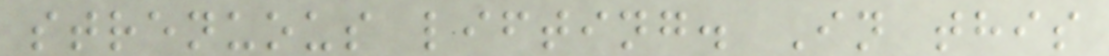strenuous lifting. In this
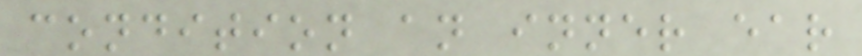condition an inner ear
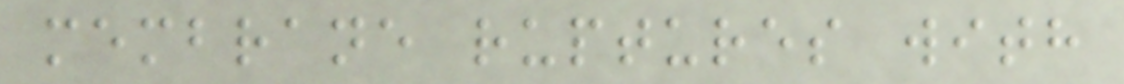membrane ruptures with
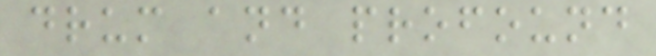drum and profound
